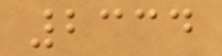2334
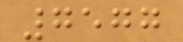7577
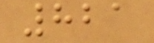821
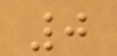0
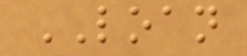LOAN
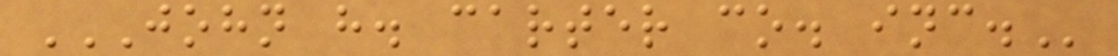JOHN H. CARTER CO. INC.
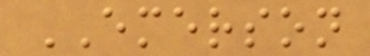EMERSON
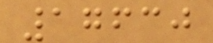17630
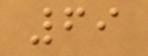69
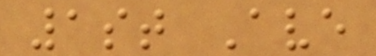1st Ave
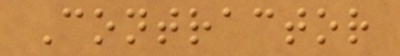Contractor
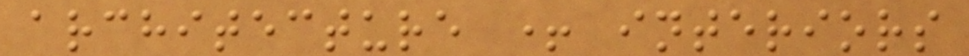architecture + interiors
